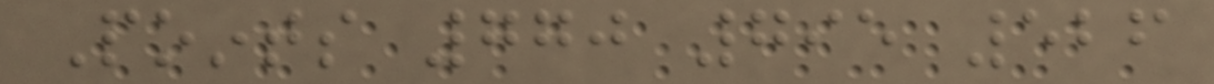Points 770 795 526
